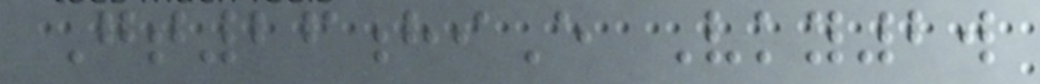Gt26hiE Vky2w
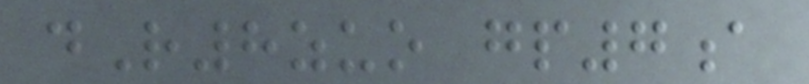dR8zuo gp7a
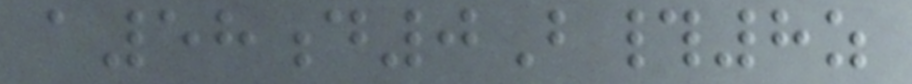a58d0B#8z
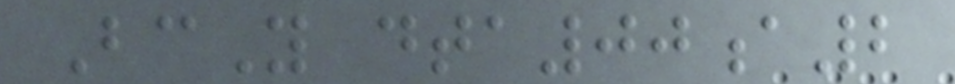BcY dta00a2
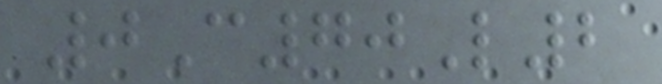0C70L2
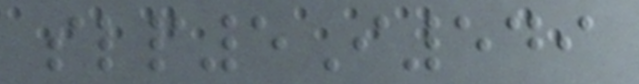slp5I549
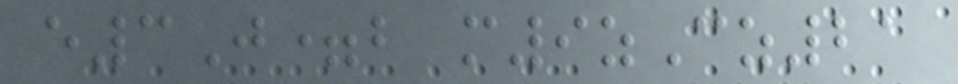e3J=b m9zCz21
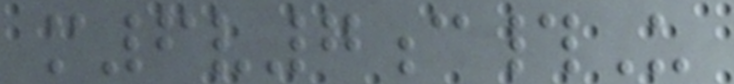m6v7c#U
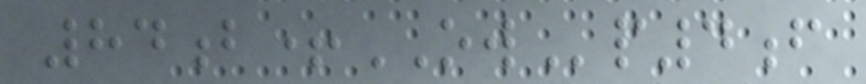84b+OWp4f
